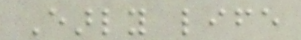Early life
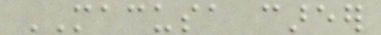MACUSA career
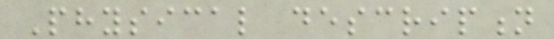Physical description
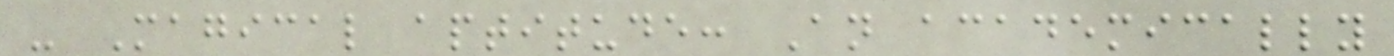- Magical aptitude: An academically
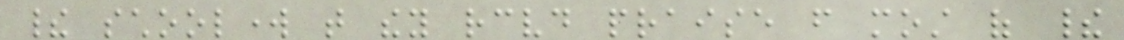their schoolwork that they received praise from most of their
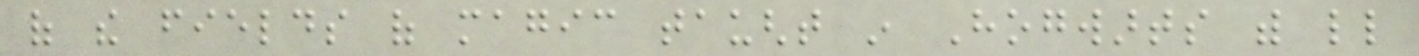of the fields of magic taught in Hogwarts with little
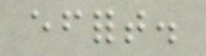effort.
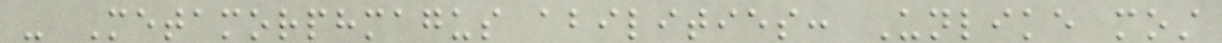- Metamorphmagus abilities: Unlike most
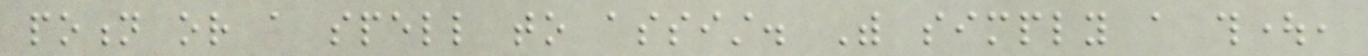potion or a spell to assist. With simply a thought,
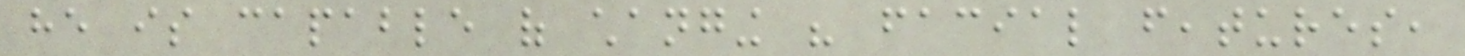he is capable of changing his facial features,
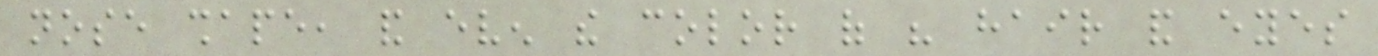nose shape, and even the color of his hair and eyes
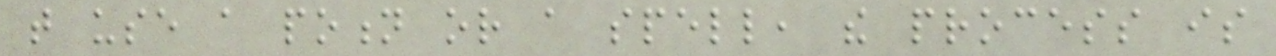that use a potion or a spell, the process is
